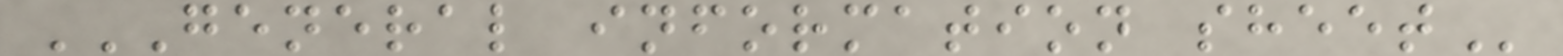GENERAL INFORMATION SHEET
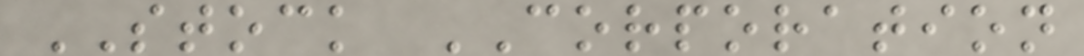STOCK CORPORATION
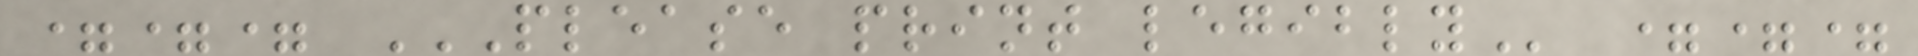=== PLEASE PRINT LEGIBLY ===
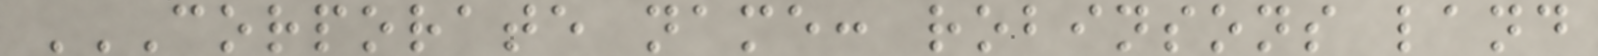CORPORATE NAME: ROBINSONS LAND
